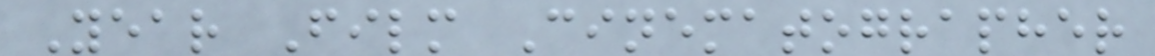Year Film Cinematographer
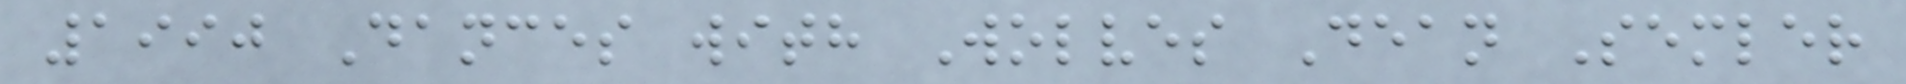1990 Dances with Wolves Dean Semler
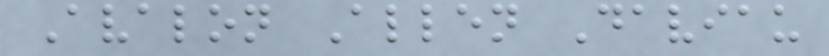Avalon Allen Daviau
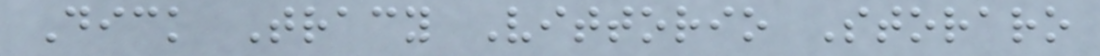Dick Tracy Vittorio Storaro
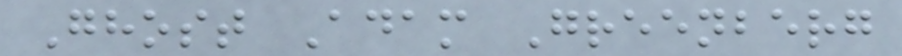Ghost Adam Greenberg
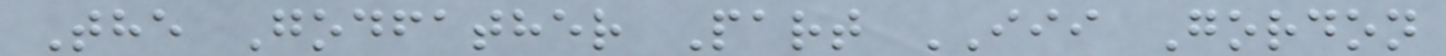The Godfather Part III Gordon
